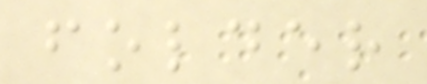folder
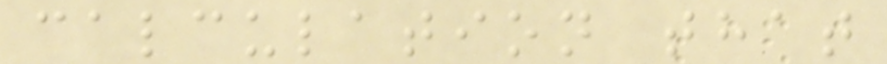calculation that
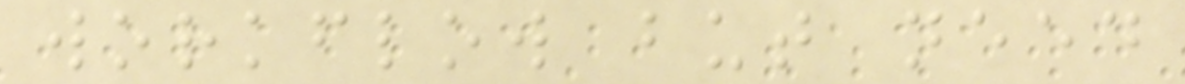workflow but need
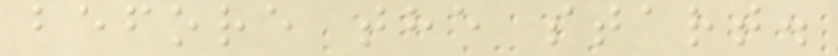before the start.
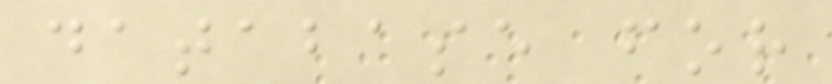database for
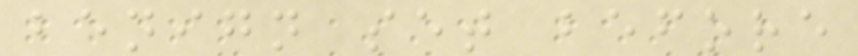benign set before
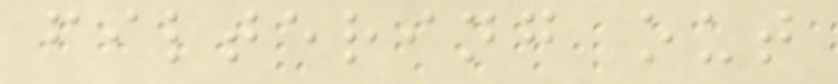filtering out
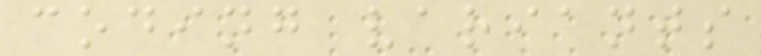coding variants
